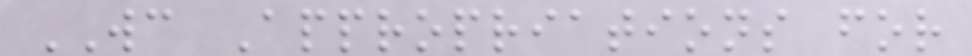WC Appropriations for
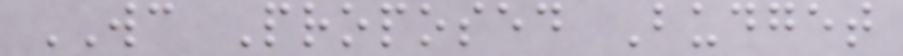WC Proposed Budget
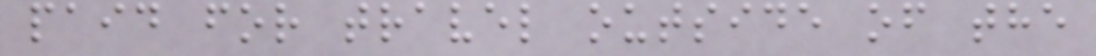paid for travel outside of the
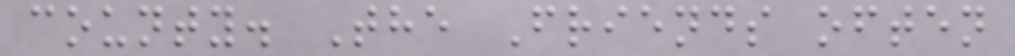county. The Friends often
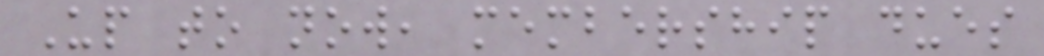Up to now, membership dues
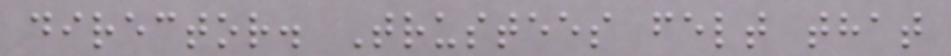director. Trustees felt that
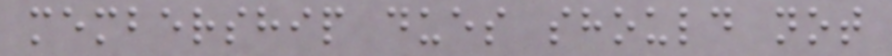membership dues should not
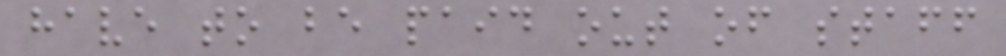have to be paid out of staff
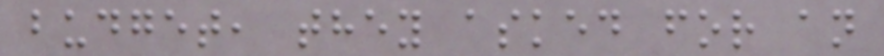budget, they asked for an
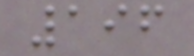196
